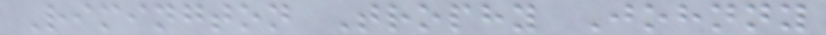Rimington Trophy Johnny
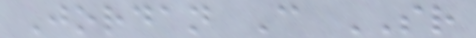Jordan C SR
